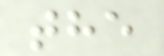the
